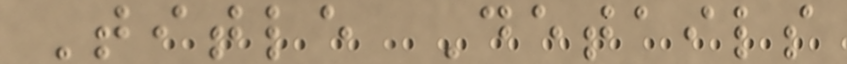Title Details
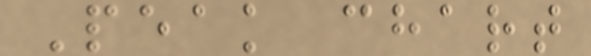Peak chart
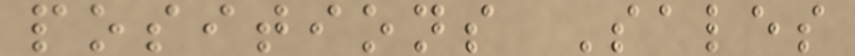positions Sales
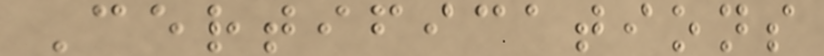Certifications
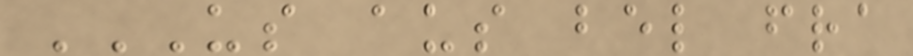US AUS BEL FRA
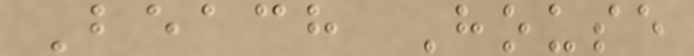Beach House
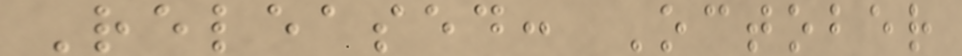Released: October
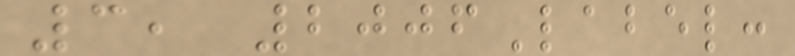3, 2006Label:
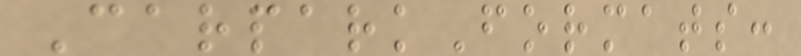CarparkFormats:
